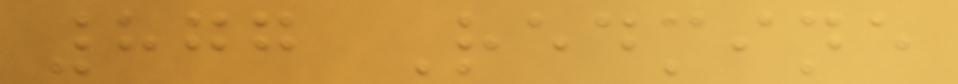877 Redmine
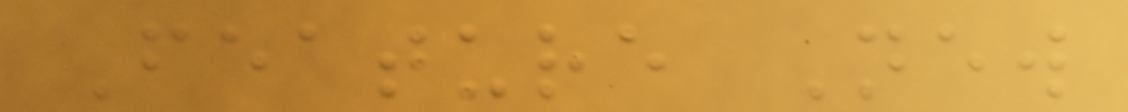Feature New
